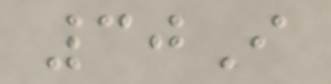30I
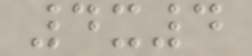4x4
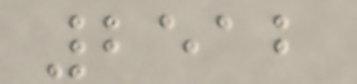2512
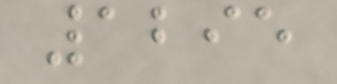1295
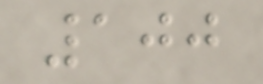100
